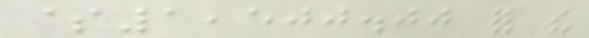$1,500.00 for the
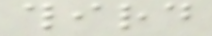third
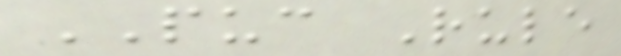PUC Rule
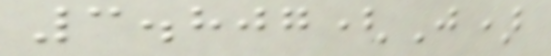3.807(J)
